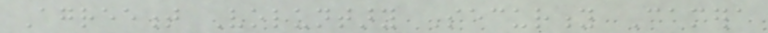Agreement Voluntary Security Camera
